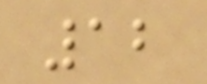12
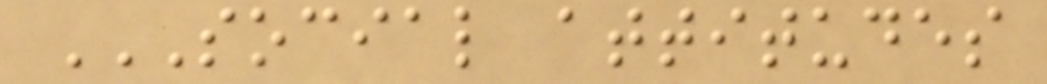SOCIAL ATTITUDES
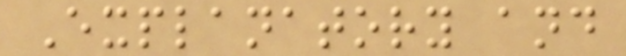Explanatory and
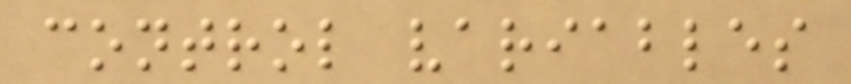control variables
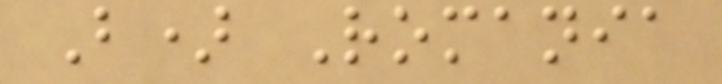B) Romania
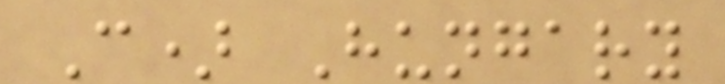C) Hungary
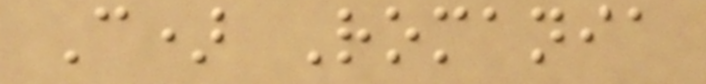C) Romania
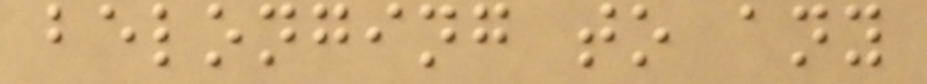belonging to any
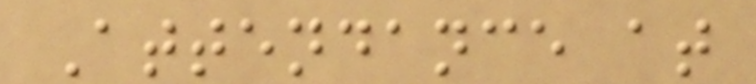Attendance at
